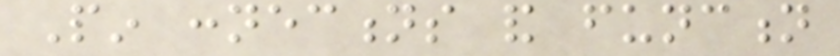Pin connections and function
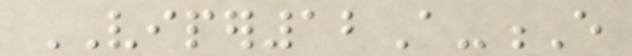VIPER12A-E
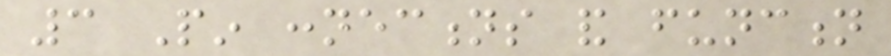3 Pin connections and function
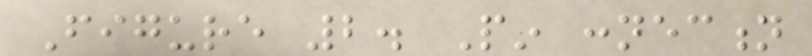Figure 2. Pin connection
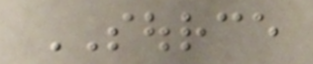SOURCE
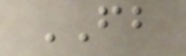FB
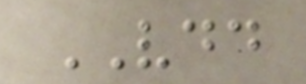VDD
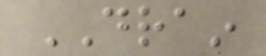DRAIN
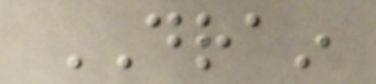DRAIN
